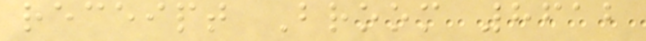receipt Broom 8612
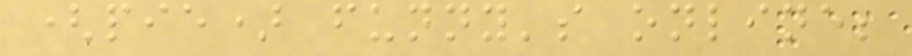(pie) funny's online;
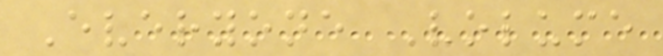Everyone Volume
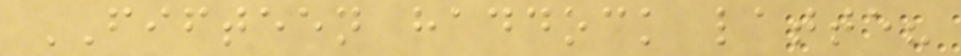FIFTEEN haddock latte?
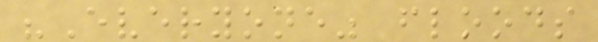"Everyone" floods
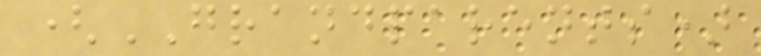(GRANDPARENTS)
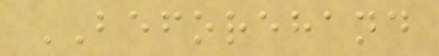BEFOREHAND
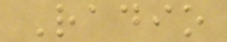Radio
